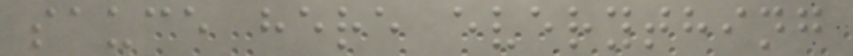sauce here everything
